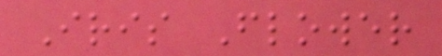Iris Flower
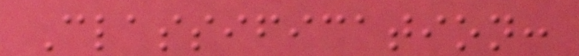Classification:
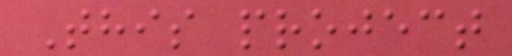This project
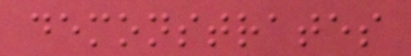demonstrates
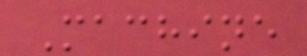Machine
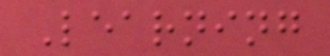Learning
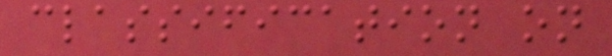classification on
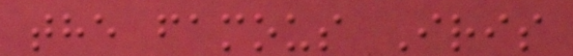the famous Iris
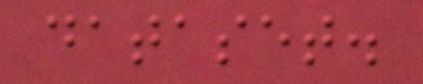dataset.
